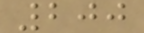200
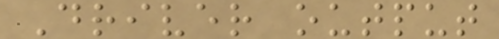Driver output
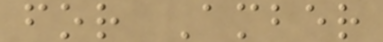for Amber
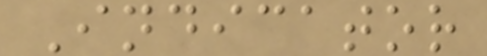Indicator
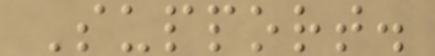Support.
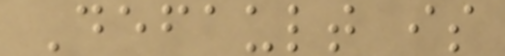Default is
